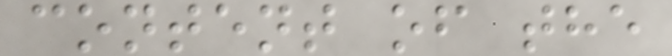content of the
